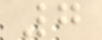7
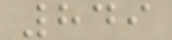849
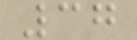37
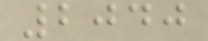2040
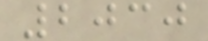2030
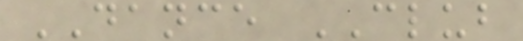DANCE CLUB
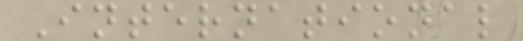International
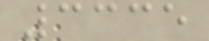3335
